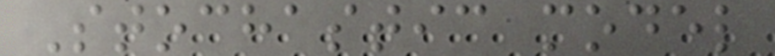Stochastic model
